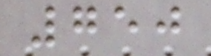750
